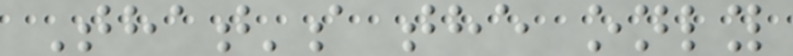That's the only
